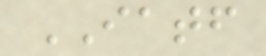IATF
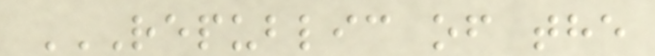REPUBLIC OF THE
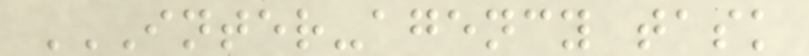INTER-AGENCY TASK
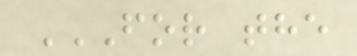FOR THE
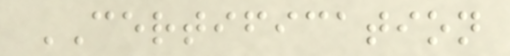CERTIFICATION
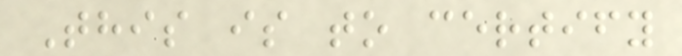This is to certify
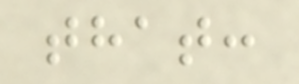that:
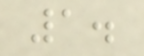1.
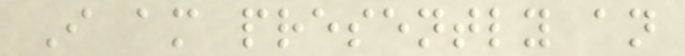I am presently an
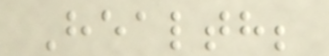Health;
